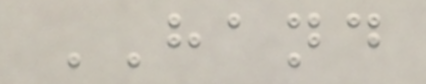HAND
